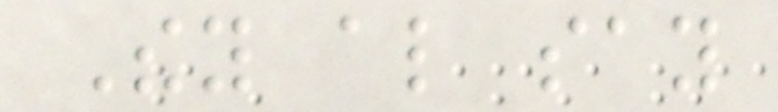They also say
